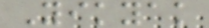Yikyak
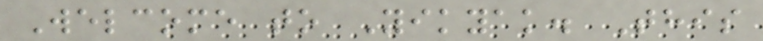Welcome to Yikyak. This
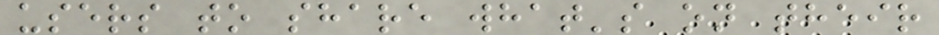users to share what's on their
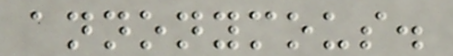annonymous.
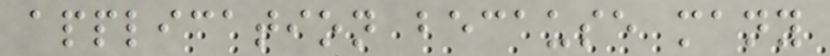application because many
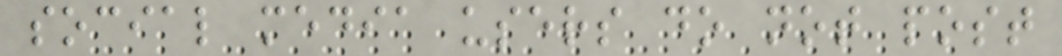social media users do not post
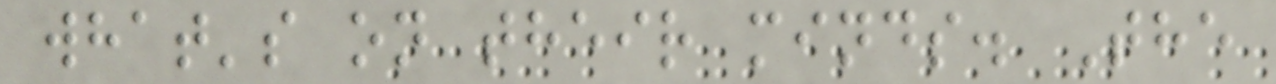what's on their minds. The
